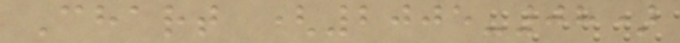Chart (2005-08)
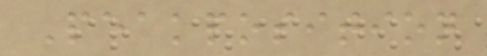Peakposition
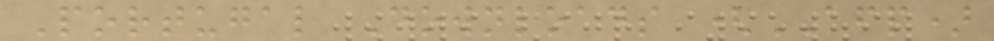Portugal Downloads (AFP)
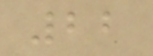22
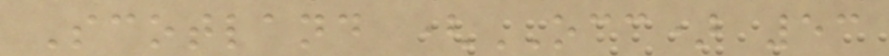Scotland (OCC) 53
